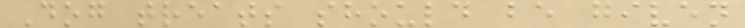Dog treats should be given
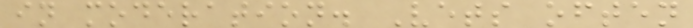in moderation. Vets often
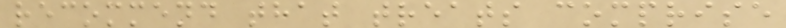recommend that treats comprise
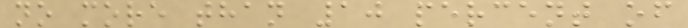no more than 10 percent of
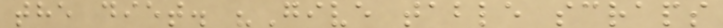the diet. "Give table scraps
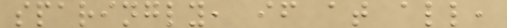sparingly, if at all,
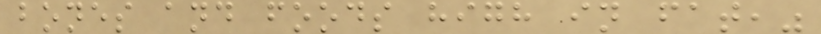bones and foods high in fat,"
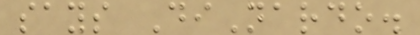says DiNardo.
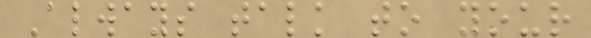Always talk to your
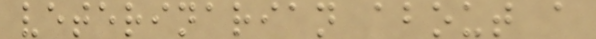veterinarian about a
